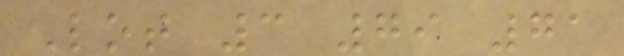Lot 3 79 71
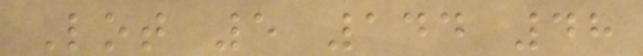Lot 5 144 48
